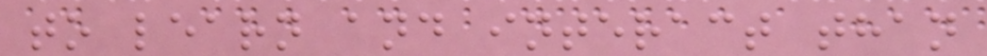to learn and interact than
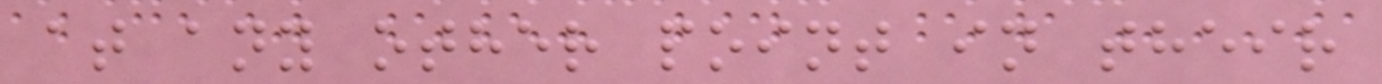at any other point in their
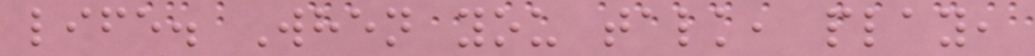life. When you talk, play,
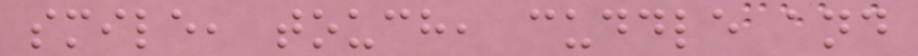smile, touch, cuddle and
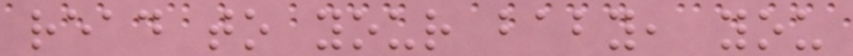read to your baby, you
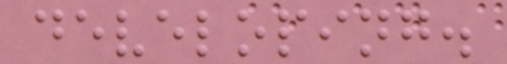developing.
